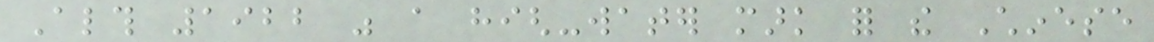Although 1922 was a high-water mark for the Chinese
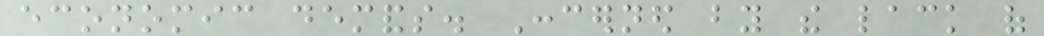economic demands. Concerned by the lack of
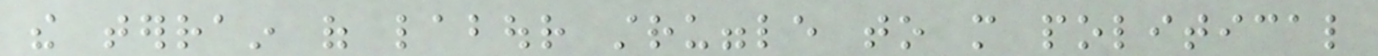the terrain of labour struggle to more political
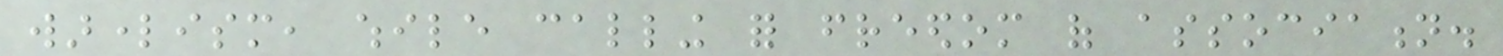warlordism, while calling for freedom of association.
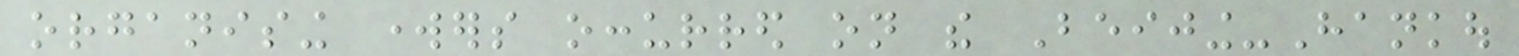organising workers occurred on the Beijing-Hankou
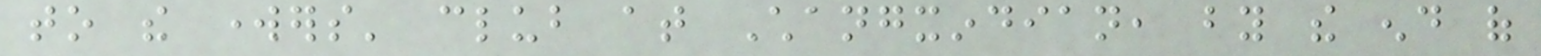to the workers' club at Changxindian, by the end of
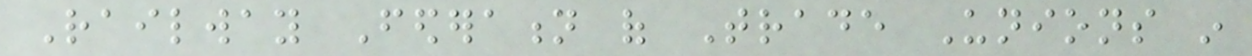Railway Federation of Trade Unions in
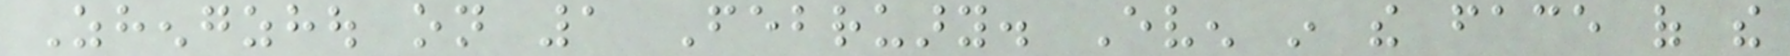Zhengzhou on 1 February. Even in the face of the
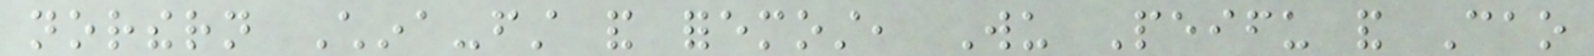northern China-first and foremost, Wu Peifu and Cao
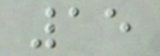15
